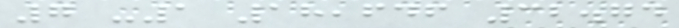7 -1 18,646 32.74
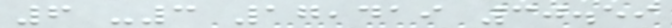6 -3 17,419 30.59
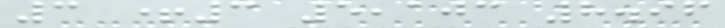3 +3 5,103 8.96
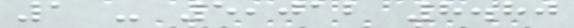1 - 5,012 8.80
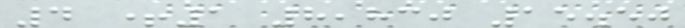4 +1 8,830 15.50
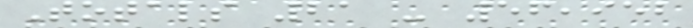Totals 21 - 56,952
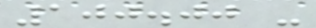100.00 -
